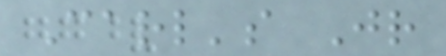Carl's Jr
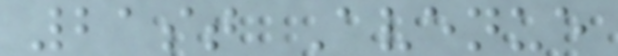21st Avenue
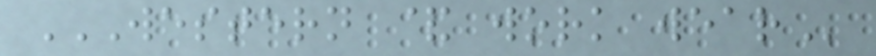WESTERN & WORK WEAR
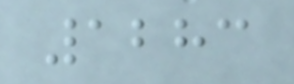1283
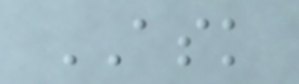ASK
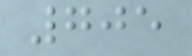705
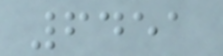6451
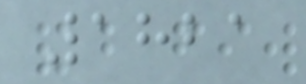1821
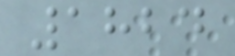1824
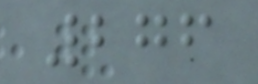276
